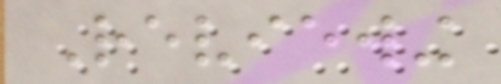Reviewing
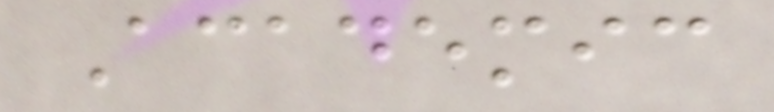Academic
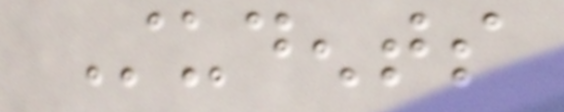Students
